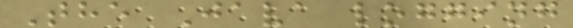The Java logging
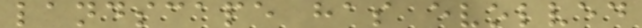landscape has evolved
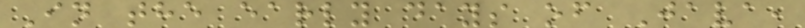In the early days of Java,
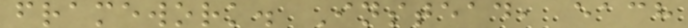framework. Instead, each
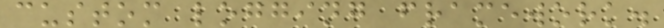custom logging framework.
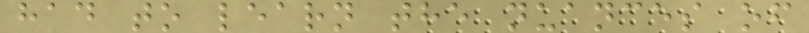had to learn the nuances of
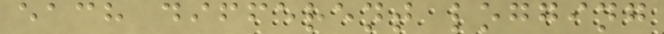each different logging
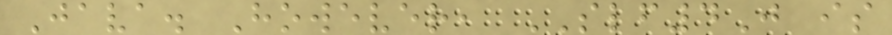Java. However, SLF4J is
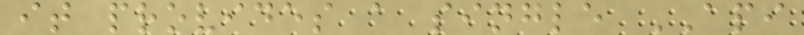it provides a single API
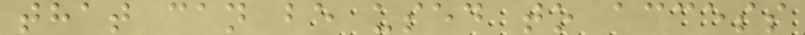that can be used to access
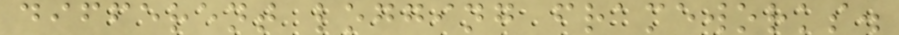different logging frameworks.
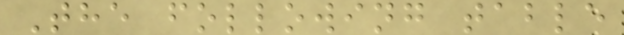The following table
